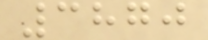3870
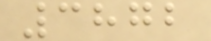3872
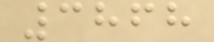3868
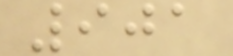901
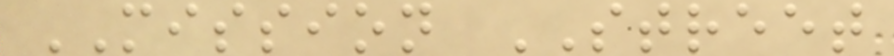MISSION STREET
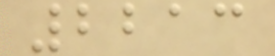2213
